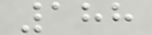188
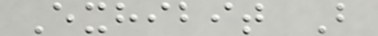Exhibit B
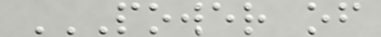POWER OF
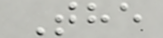The
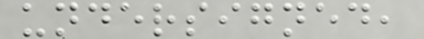undersigned,
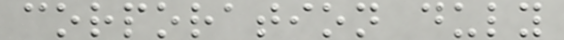corporation duly
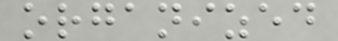organized
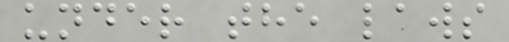under the laws
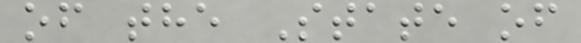of the State of
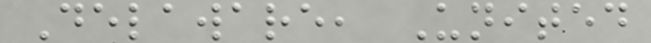Delaware, United
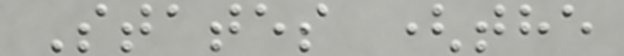States (the
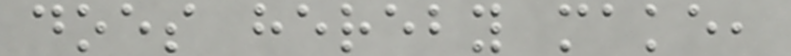does hereby make,
